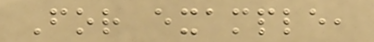For example,
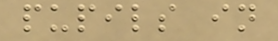pupils in
